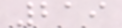219
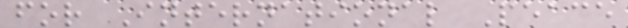for International Peace
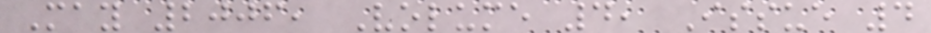May 2006, Volume 4, Issue 4
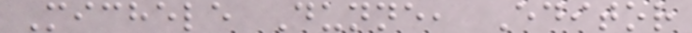Michele Dunne, Editor
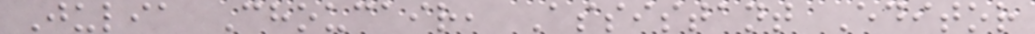Julia Choucair, Assistant Editor
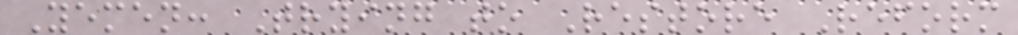Yemen: Trying to Restore Reform
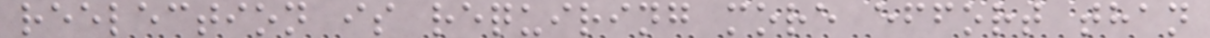reelection is requiring more effort than
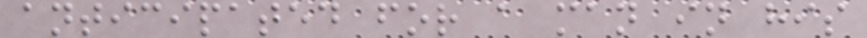anticipated for a man in his
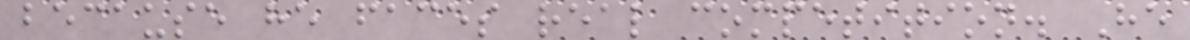because he faces real competition. He
